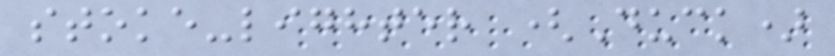stoke-lighter (Duck)
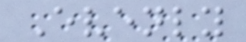Evenly
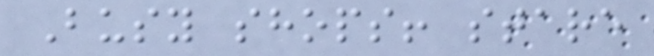Busy shops! stare
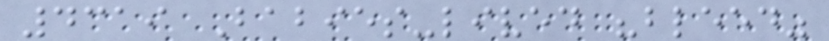4319 Babies-lived "bleed"
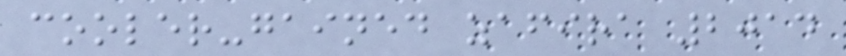cooler-gained zafira 2014
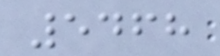5468
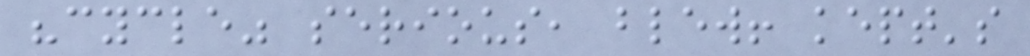"cycle" serious, blew! kept's
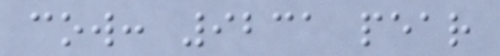cow: 9231 pear
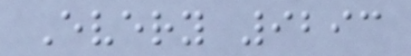Every 9293
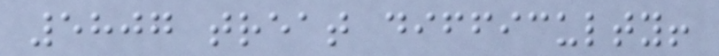5807 treat difficulty!
